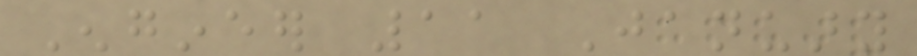Engineer 11 January
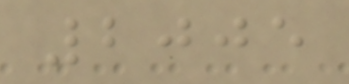2005
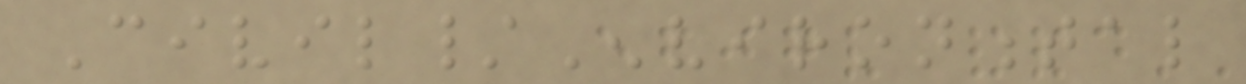Civil/Environmental
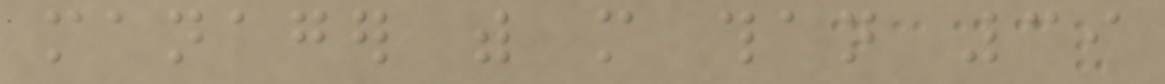manager with more than 39
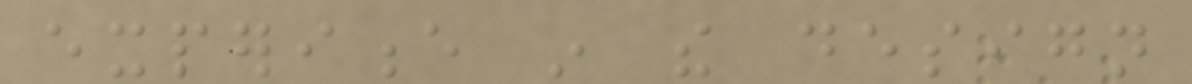experience in the design
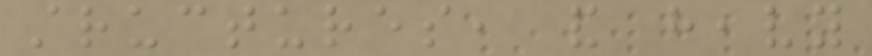structures, and heavy
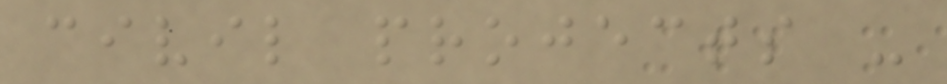civil projects -
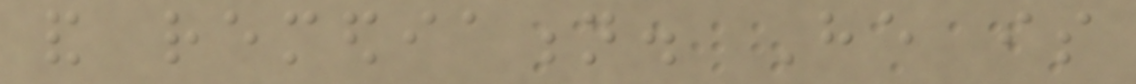and remediation. He is
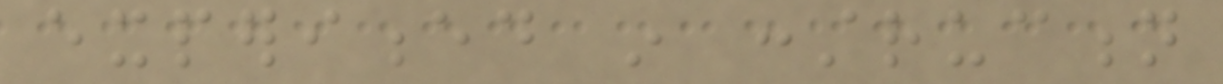experienced in construction
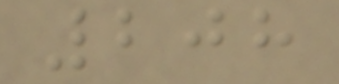208
